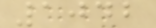1042
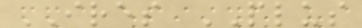IRES PLUS
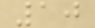10
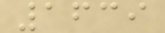1639
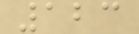123
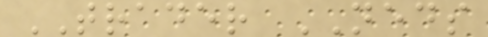TRADER NEDS
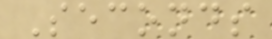Seconds
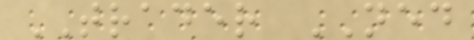TRADER NED
